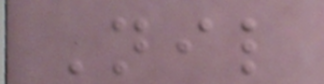Nil
